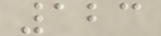123
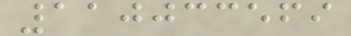110033569
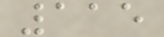115
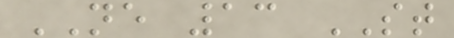NE 13 ST
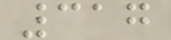317
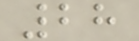28
